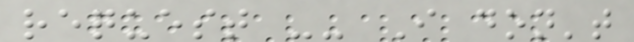request -- I don't
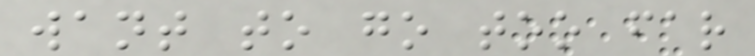want to go too far
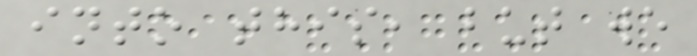into this, but we
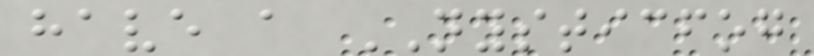have a NYSTICFOG
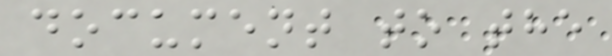document to the
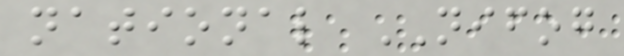national NIFOG
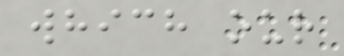which our
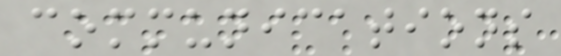communications
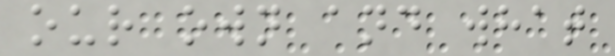our own and what
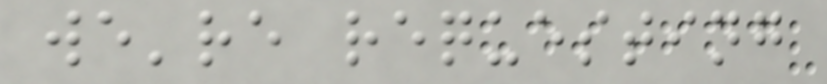we're requesting
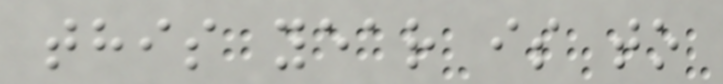this year is to
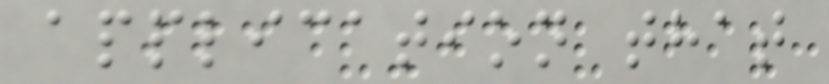application that
